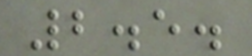2.5.
